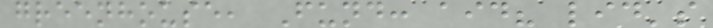greenhouse, Fund: aid? lid's
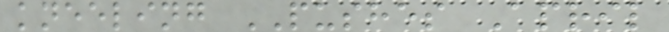kneeling PUSHES April
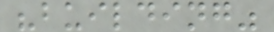"building"
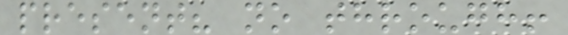present? no through!
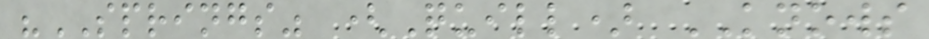"SPRINGS" (Quill) KNOWS
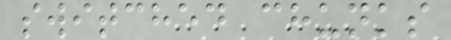switched chunks
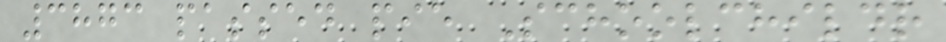3873 passed pie Schoolchildr
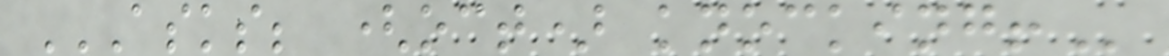ASKS; (OCT) KNOCKING!
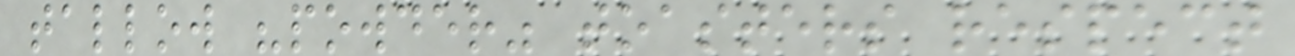tallow "powder" toasters respect
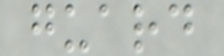guard
